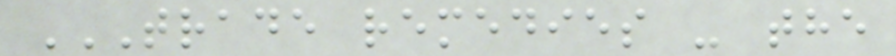TRADE REMEDIES - THE
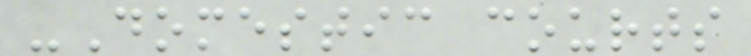-Domestic courts
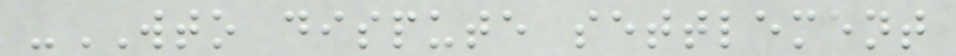-WTO dispute settlement
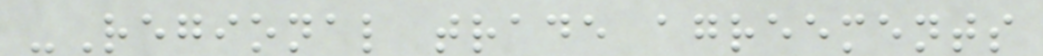-Regional trade agreements
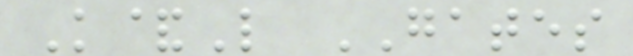K&L GATES
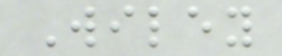Wiley
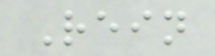Rein
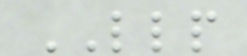LLP
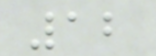12
